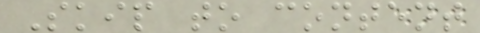Skip to content
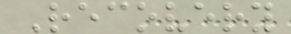Recovery
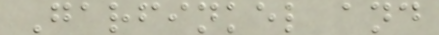Garfinkel and
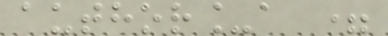author_a =
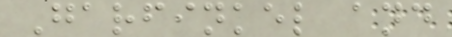Garfinkel and
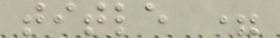title =
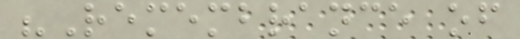"Remembrance of
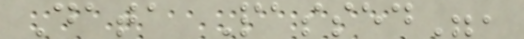Data Passed",
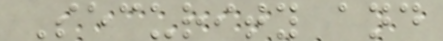Security and
